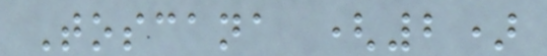Toscana (2)
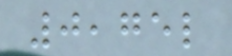0,75l
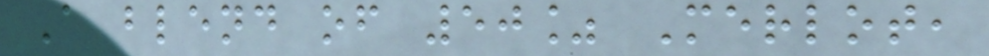A blend of 50% Merlot,
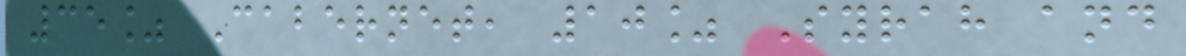35% Cabernet, 10% Syrah and
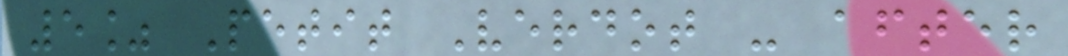5% Petit Verdot - after
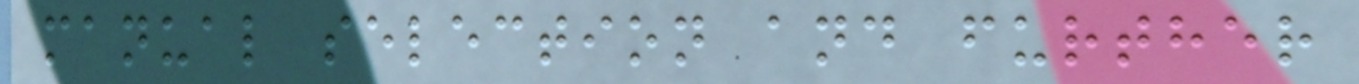manual selection and further
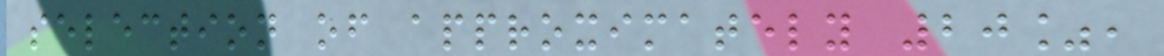selection of approximately 20%,
